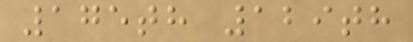175th 129th
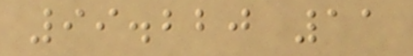99.220 11
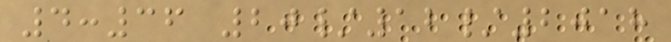4:36 20/12/2018
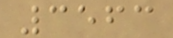3563
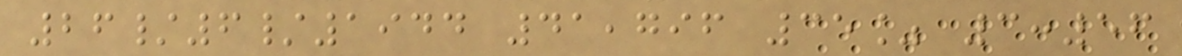26/6/1944 41,796 35% 3:56
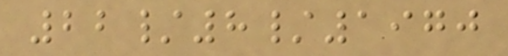22/8/1970
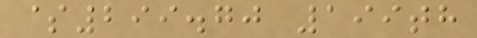$299.70 199th
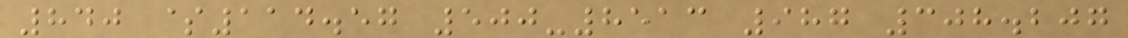840 $114.57 500-8513 987 308.207
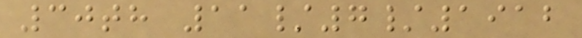30th 11/7/1912
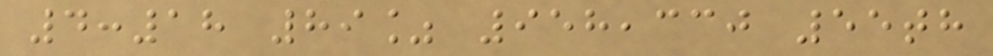4:18 89% 958,330 55th
